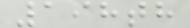198th
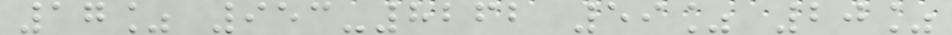17% 953-8262 59% 20%
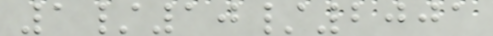1/10/2001
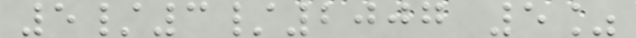5/3/2007 5%
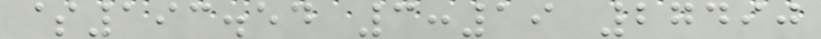$193.54 3:19 27490
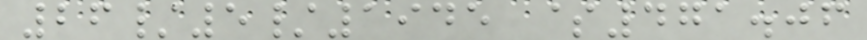26/5/1945 $471.06
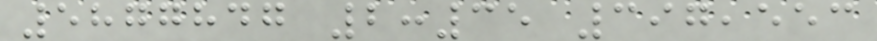5877847 2:35 397,553
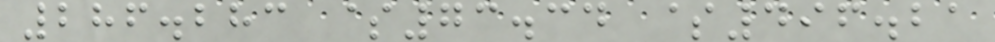286.283 $73.34 $496.21
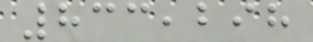833,298
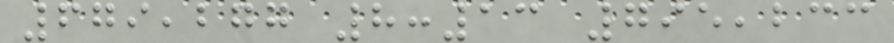679,277 8:13 795,233
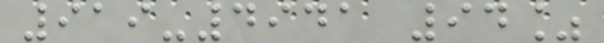919-4941 94%
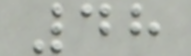48
